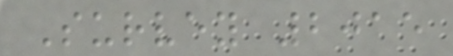Survey 2015
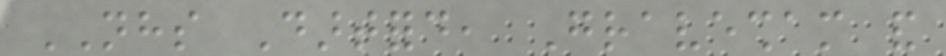NHS Dartford, Gravesham and
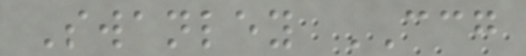Swanley CCG
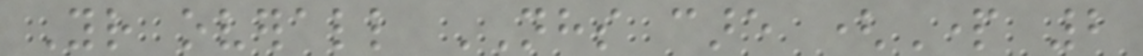Your overall NHS care (Part 2
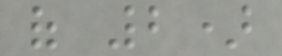of 2)
